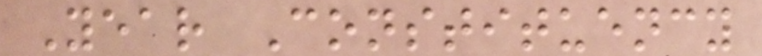Year Constituency
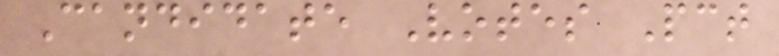Candidate Votes Pct
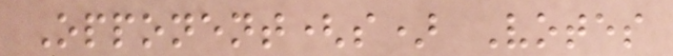Opponent(s) Votes
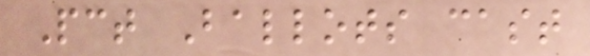Pct Ballots cast
